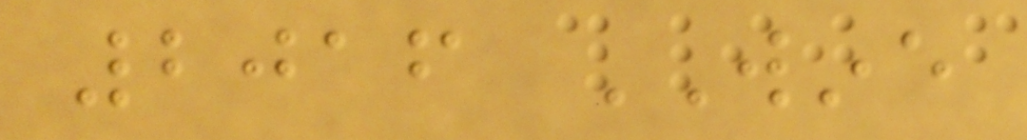2016 WINE
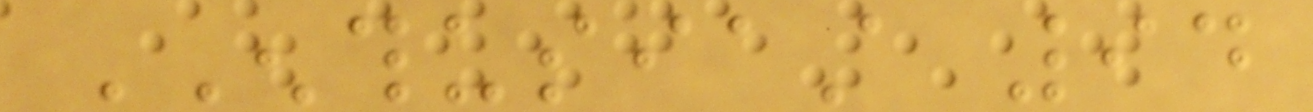ENTHUSIAST 94
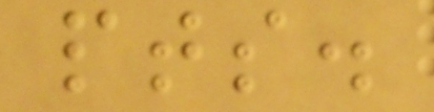pts.
